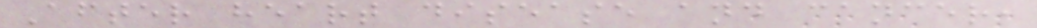After heart disease and cancer,
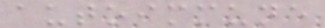autoimmune
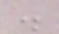.
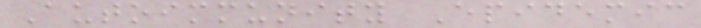Autoimmunity Epidemic
